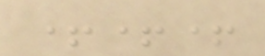+++
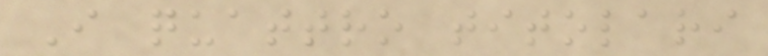I quattro titolari
